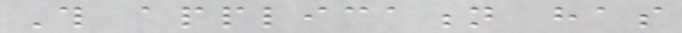This application has
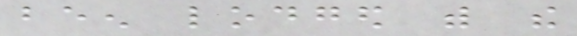been lodged with the
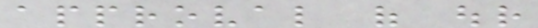approval of our
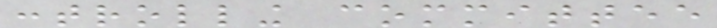controlling committee
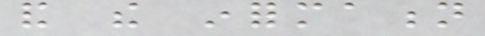and the information
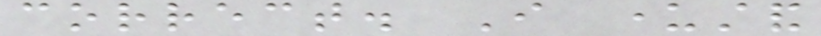correct. I understand
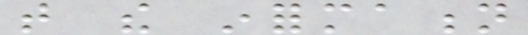that the information
